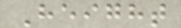Height
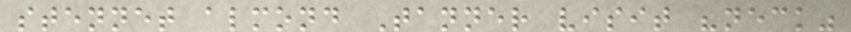stennet almond Tanner visit "neck"
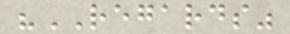"REGARDS"
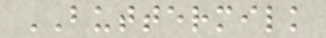BUTTERMILK
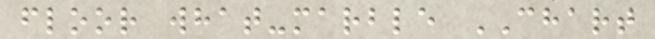floor what-marble CHART
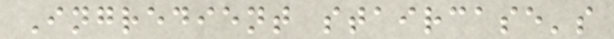Ingredient staircase's
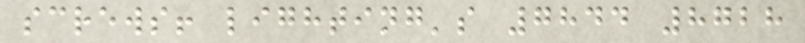screws! lighting's 7844 8728
